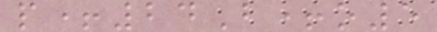p+24B+o5
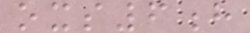oxs6h
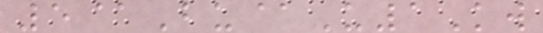5@Bu@U1Kw
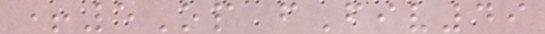+5Op fFiv49
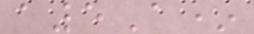a5A*
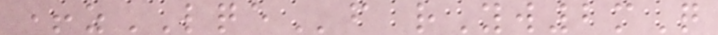+zLQEf rYw2mQ
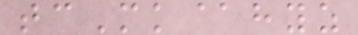tcMk@hyz
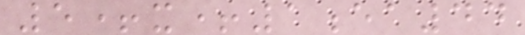5+x+1ea44
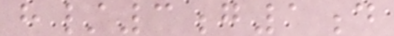h/3g1d
